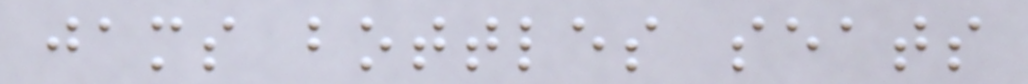jams bottles seats
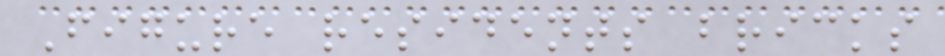Figure residents bricks
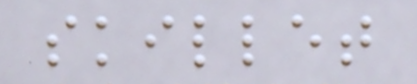skillet
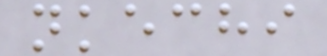nkechi
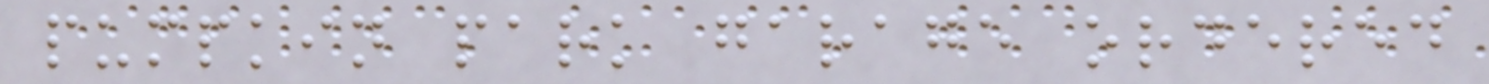pumpkin park garage ordered
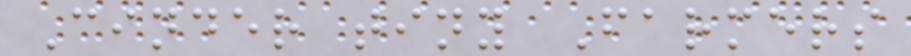Cinder tiny Farmers
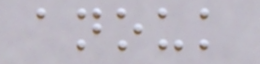anouk
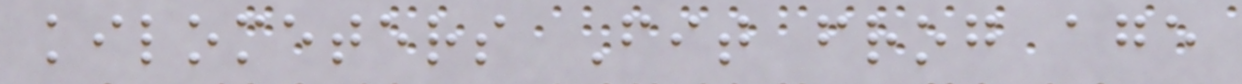kilometers Fit frog age
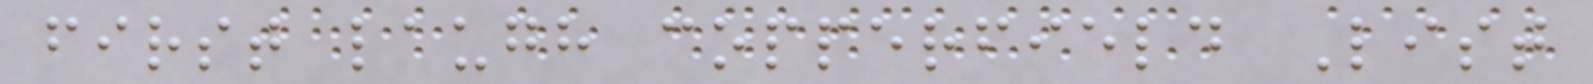first laugh copperfield List
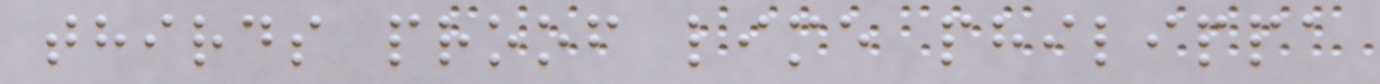thirds proof lime philippa
